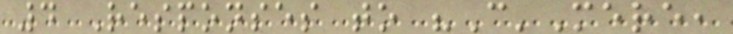4 Responses to "C'Mere,
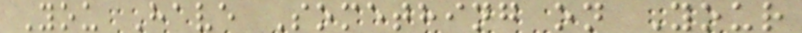You Have Something on Your
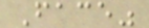Face"
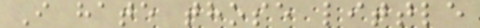I hate those little
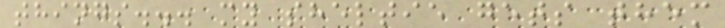things... my sheltie gets them
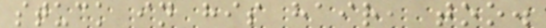stuck in his hair, too.
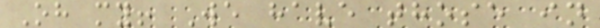Oh my! We have those in
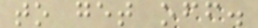to get off.
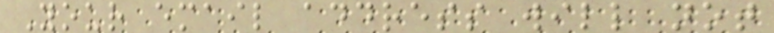Your email address will not
